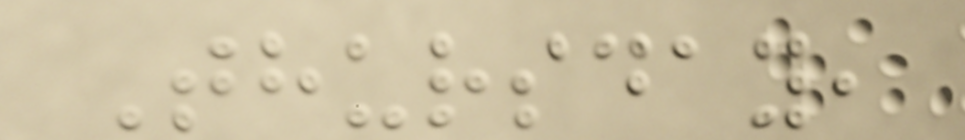Thursday,
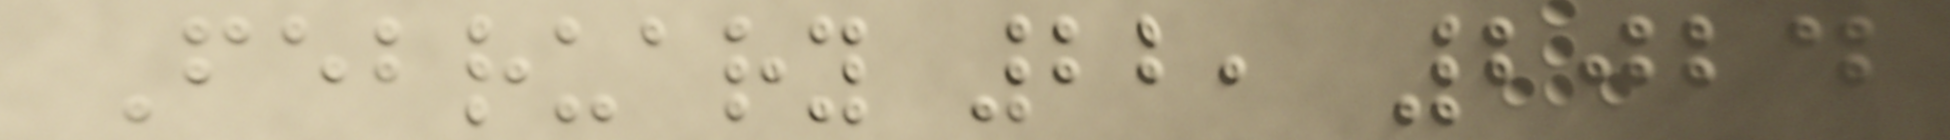February 22, 2024
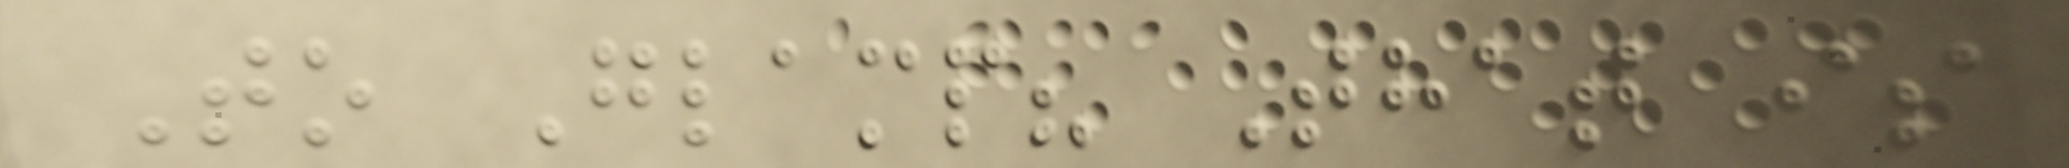To Glamp? That is
